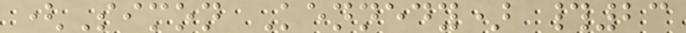(Simon Kennedy) #23
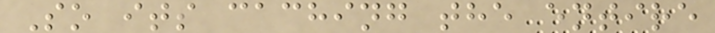So its caching the entire
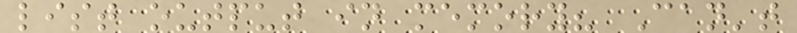list output in memory? Can't
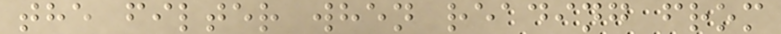the filter when reading from
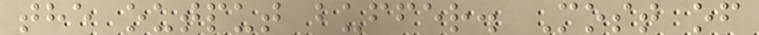the output buffer. Most of
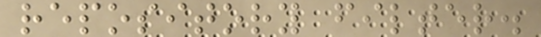repository filter.
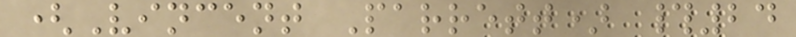(Vincent Parrett) #24
